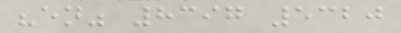"en" 8397 5320
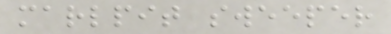marlpit sweeper
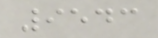9543
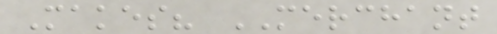Makes? MERCHANT
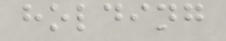holding
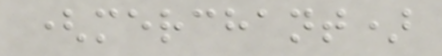(merchant)
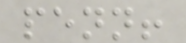penn!
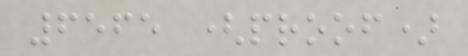6565 (proof)
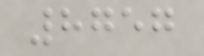8757
